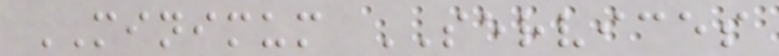MINIMUM SERVICES
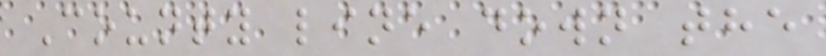County line down the
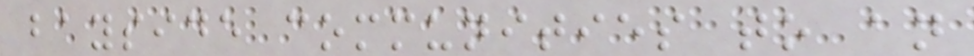bayside communities to an
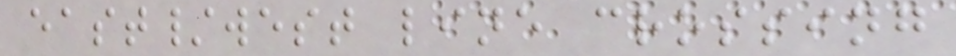east/west line crossing
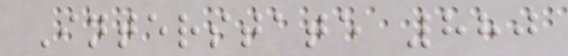Interstate 880
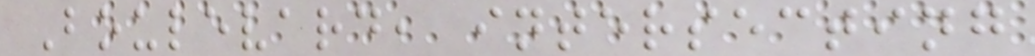Boulevard, intersecting
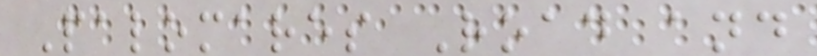Palomares Road and
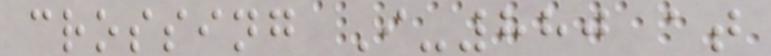crossing I-880 at
